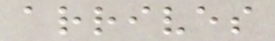arrives
